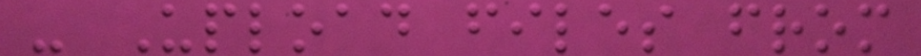- Upload files from
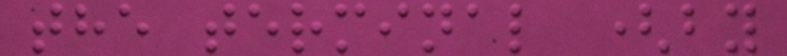the terminal (by
